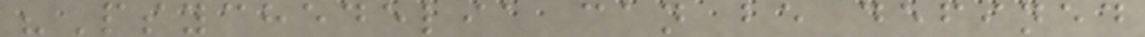"Psychedelia can be defined
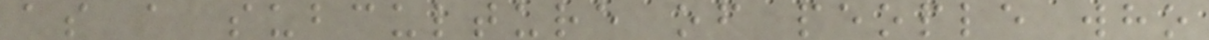as a subculture of people who
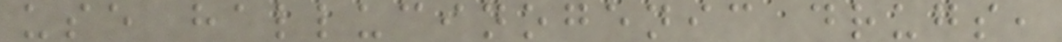use hallucinogenic drugs,
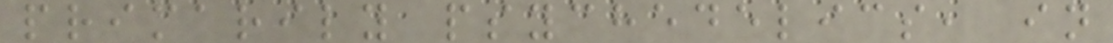primarily psychedelics, in
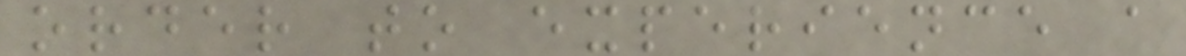order to experience a
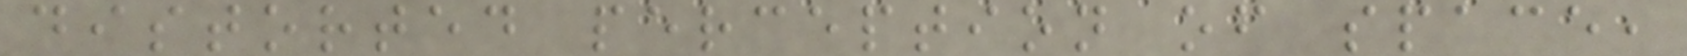distorted perception of space,
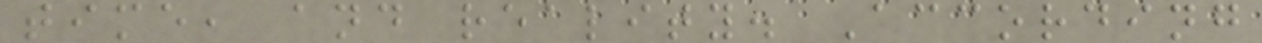time, and reality. According
